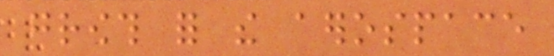growth for the aerospace
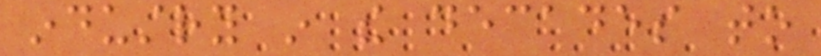industry in the decades to
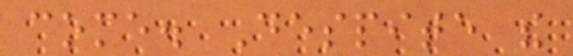come. Despite the
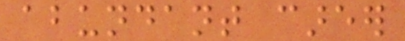abundant career
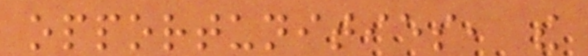opportunities, the
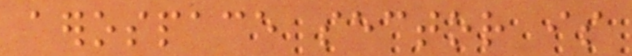aerospace sector is
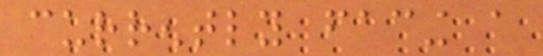currently facing a
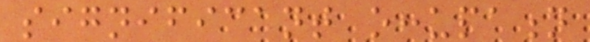significant occupation
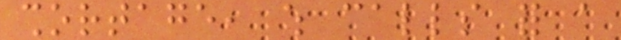shortage, which calls for a
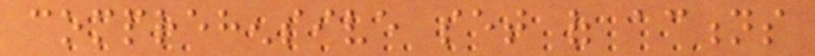comprehensive set of actions
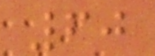60
